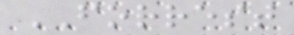FORREST
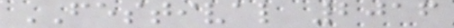FESTIVAL 2016
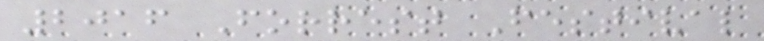2016 Forrest Festival
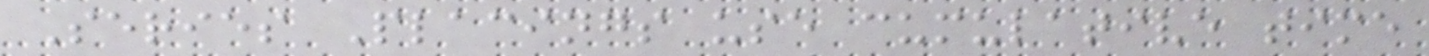Series Placings use cumulative time
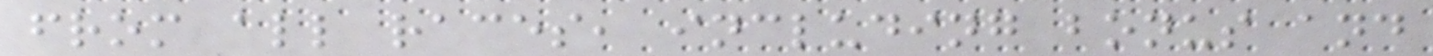from all races, including bonus and
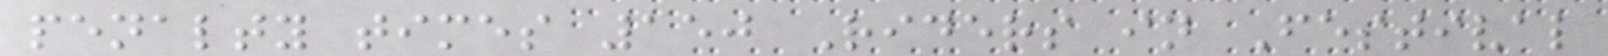penalty times 150 Riders in Festival
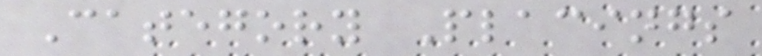Category Placings
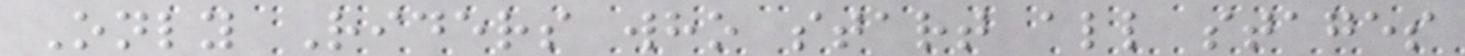Only Riders who start all stages
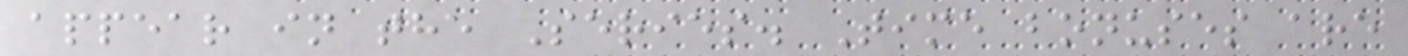appear in the Series. Time bonuses are
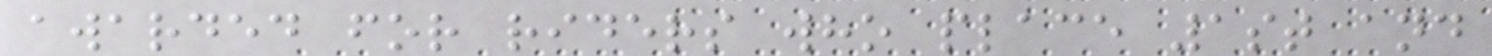awarded for riders who place 1st and
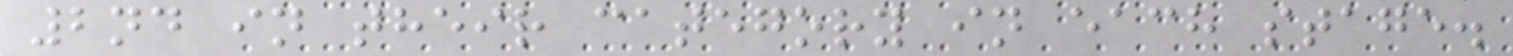2nd in their category in each stage.
